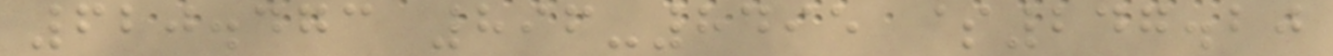620.473 896-8495 $247.20
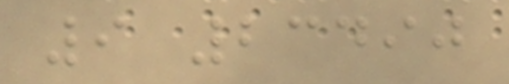9 23490
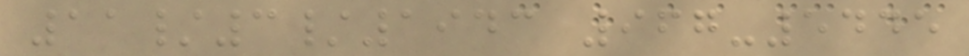11/3/1943 967-5445
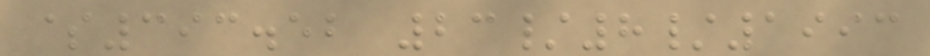$393.52 23/8/1993
